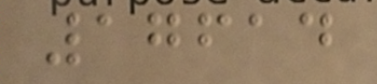17614
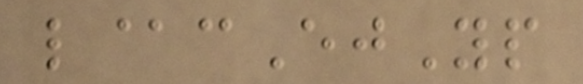l@cEjYp
